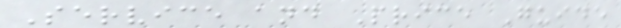Service and Price Guide
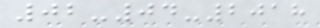02-04-2018
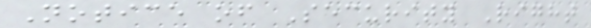Notice of Security Right
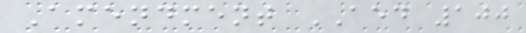Amendment AED 100
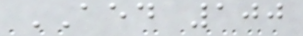AED 100
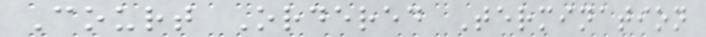Court Ordered Termination
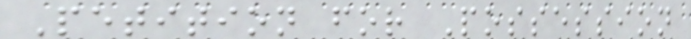Petition for Possession
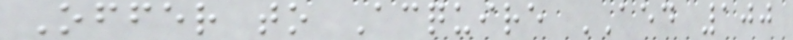Offer to Acquire AED 100
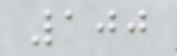100
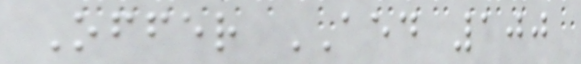Offer AED 100
